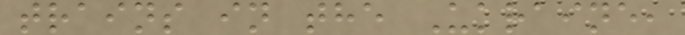trains in the Ukraine,
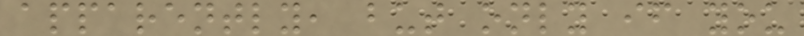apparently, but only if you
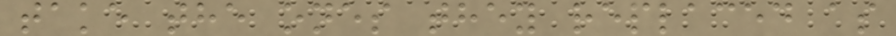take the ones they replaced as
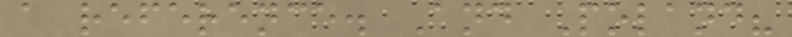a reference. And Poland?
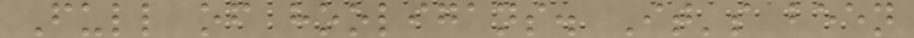Full of hooligans. It's been
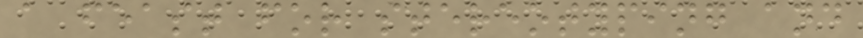a feast for stereotyping and
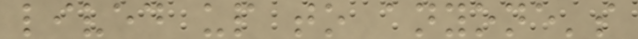lived up to anyone's
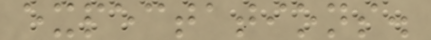expectations.
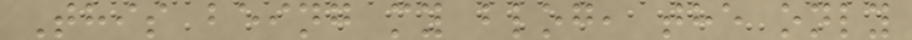This being my blog, the only
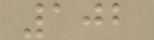102
